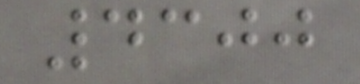4300
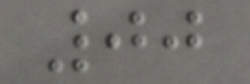00
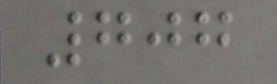707
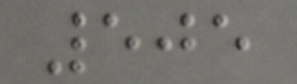505
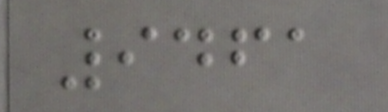9461
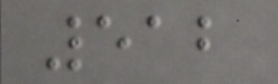512
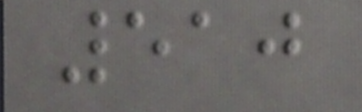510
